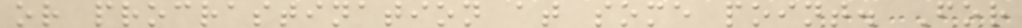or procrastination at some point. For
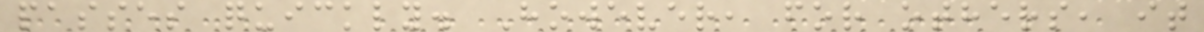passes quickly. However, for others, it
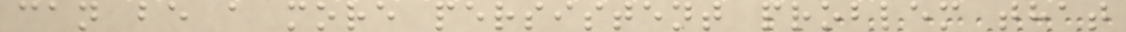can be a more persistent problem that
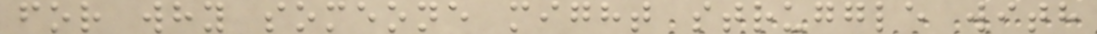for why someone might struggle with
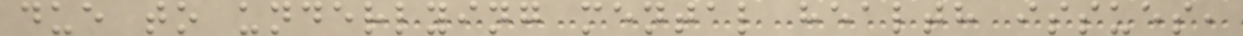due to underlying mental health issues,
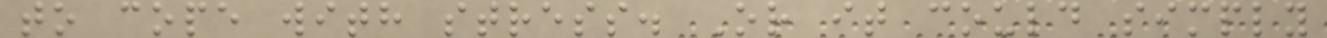to cope with stress. Or it could simply
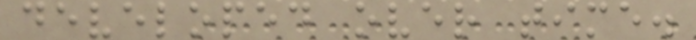developed over time.
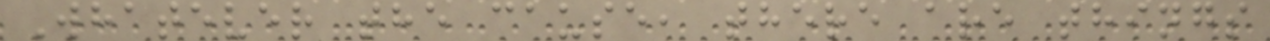Whatever the cause, there are things
